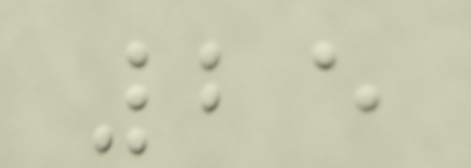25
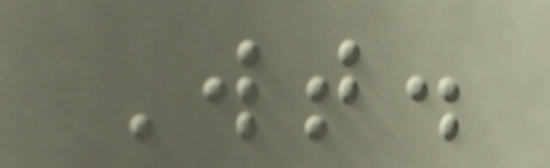Wt.
